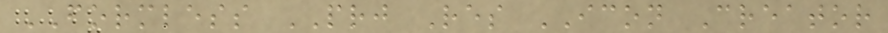FORMLESS PRJ Res ICON Creator
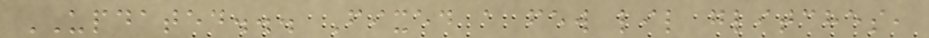UPDATED... Fixed a few lil glitches,
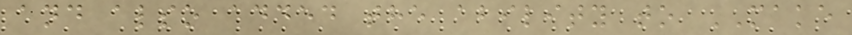and also added the ability to MAKE
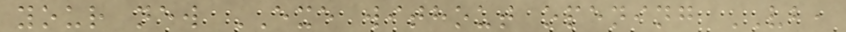your new EXE without opening VB,
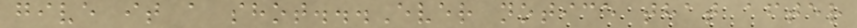give it a shot...Ever notice that after
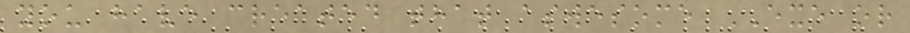you have created that aswesome EXE or
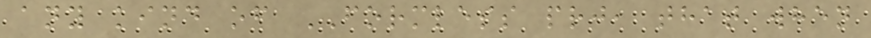any kind of FORMLESS prj, that when
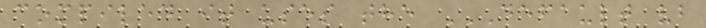compiled it uses the DEFAULT VB
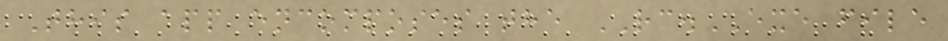This app encomposes the RC.EXE file
